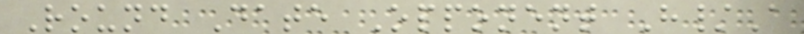Round Date Opponent H/A
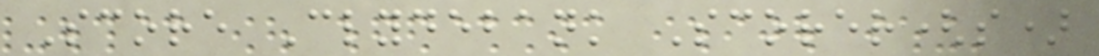Score Clydebank Scorer(s)
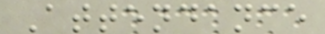Attendance
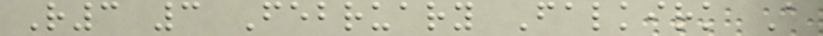R3 3 February Falkirk A
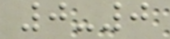0-0
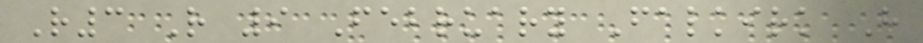R3 R 9 February Falkirk H
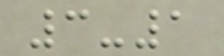3-1
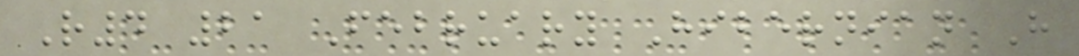R4 21 February Hibernian H
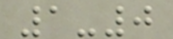1-0
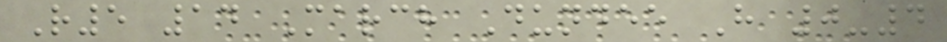R5 14 March Dundee H 0-4
